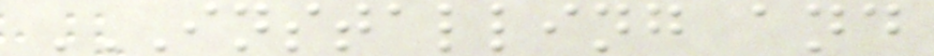INSTALLING AND
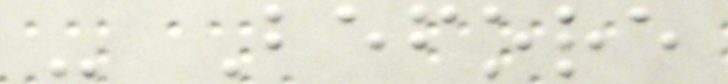- Before
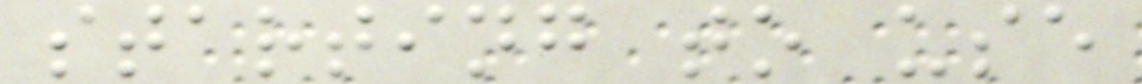starting to use
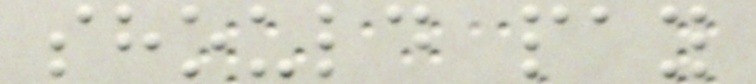should pay
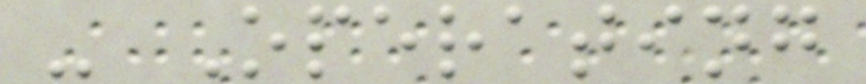- Operating
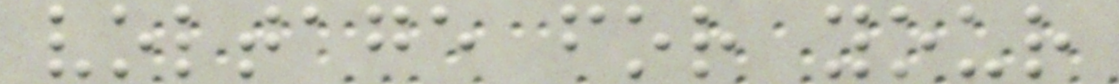voltage for your
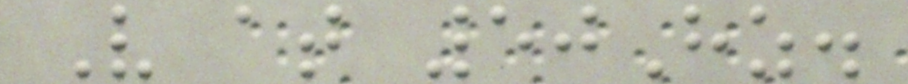V at 50Hz.
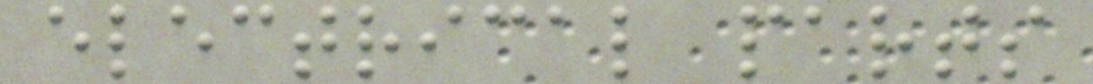electrical parts
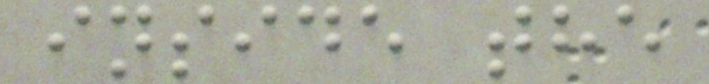inside the
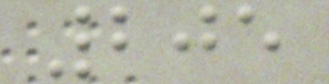205
